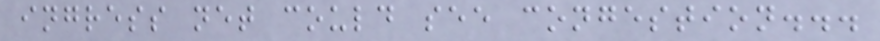ingress net could see congestion...
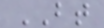BT
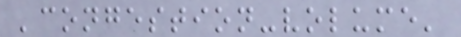'congestion-volume'
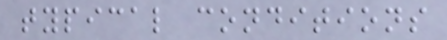typical conditions
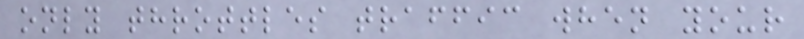only throttles traffic when your
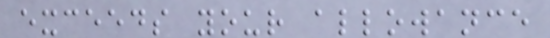exceeds your allowance
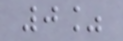0%
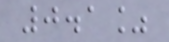0.1%
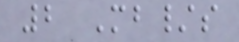2 Mb/s
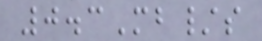0.3Mb/s
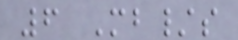6 Mb/s
